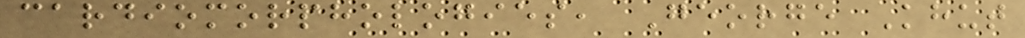cardiomorphologies, George Khut
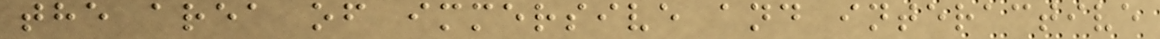the area of immersive and interactive
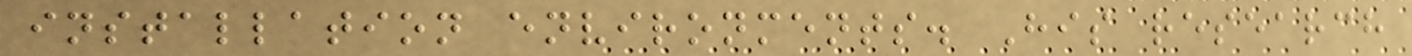installation environments. His research
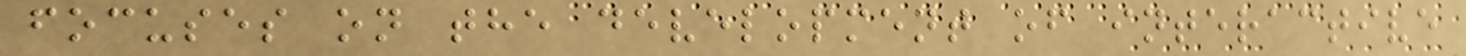focuses on the development of interactive
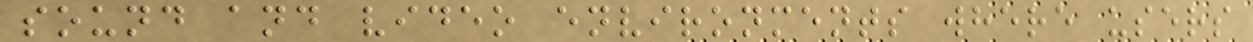sound and video environments where users
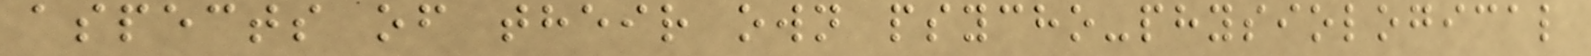aspects of their own psycho-physiological
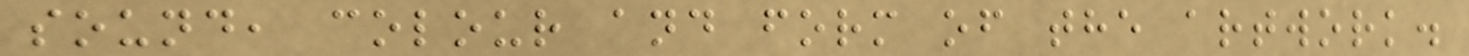sound, colour and form of the artwork.
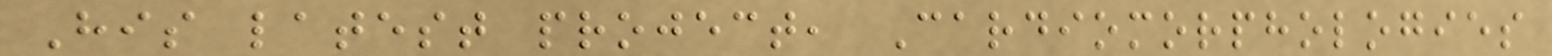His latest project, Cardiomorphologies
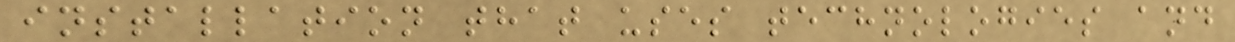installation that uses technologies and
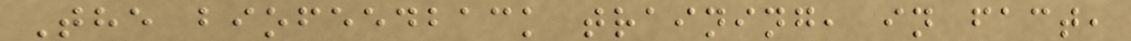The biofeedback training, in fact,
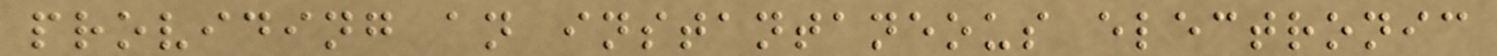providing an instantaneous electronic
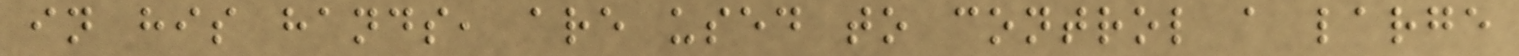in his hands, are used to control a large
